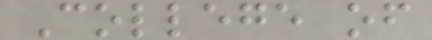College of
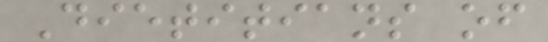Dietitians of
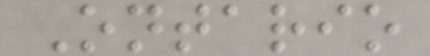Ontario
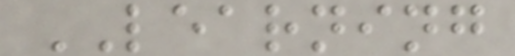LEARNING
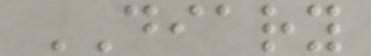DIARY
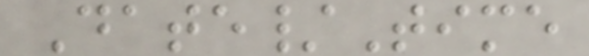Date/Time
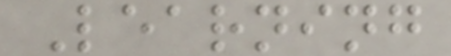Learning
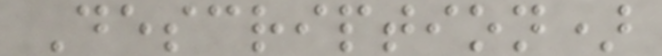Description)
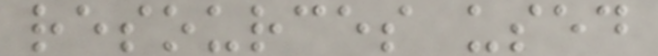resources used
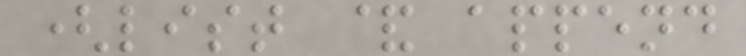(list & append
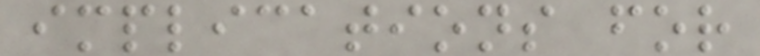implications for
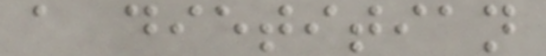a dietitian
